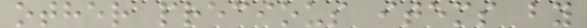other precious items by
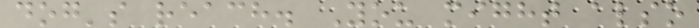dog's reach. You might also
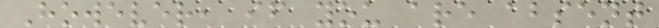However, if you are absent
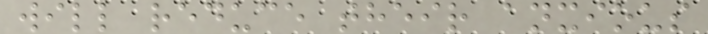will reduce their anxious
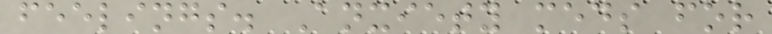feelings. Anxiety meds for
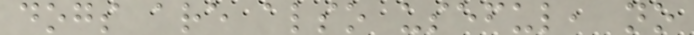dogs are also useful, no
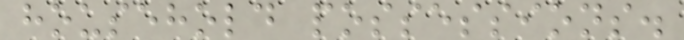household possessions.
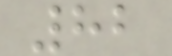82
